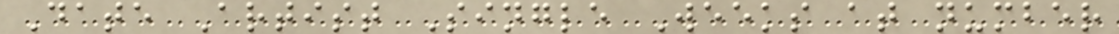Date Artist Single Weeks at number
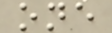one
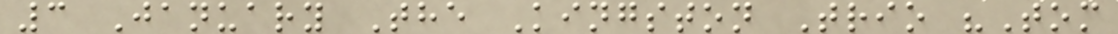3 January The Kingston Trio "Tom
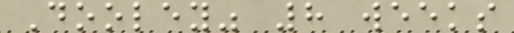Dooley" 8 weeks
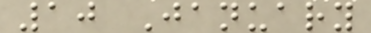10 January
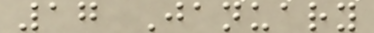17 January
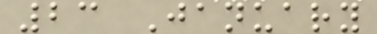23 January
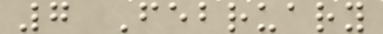7 February
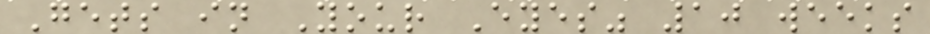Gets in Your Eyes" 10 weeks
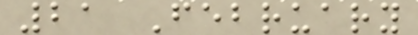21 February
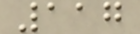117
